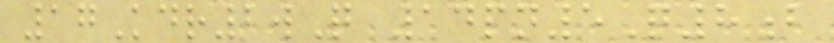17Kdr2wQ 14pn5Q8b
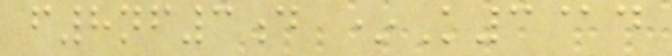f8nf3d *K3@d
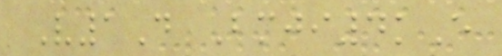V1D Bmji4kE
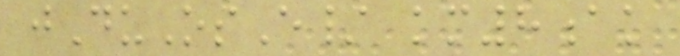jDuOsE/ km8ak
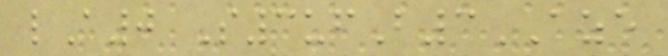lA0 S3ufB3AZE
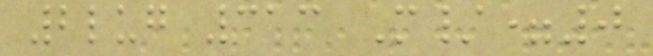2lug 313 M/=0
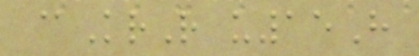@KrR u15H
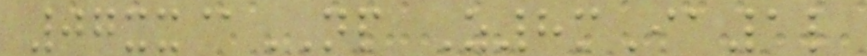07xx@NP Z8mIa1l
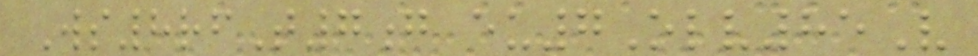Ws8rfT7g eu7Olv85V
